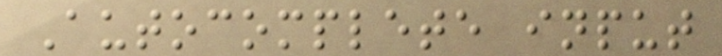Autocomplete input
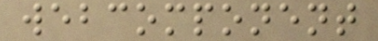webcomponent
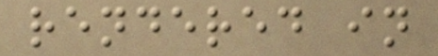rendered in
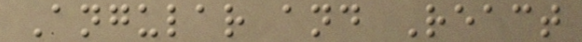Angular and React
